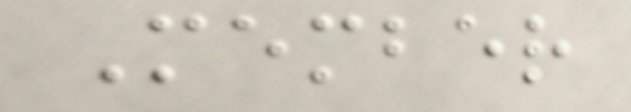Member
